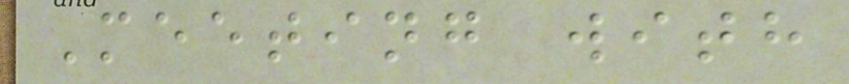Meeting with
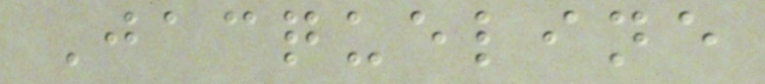Jacqueline
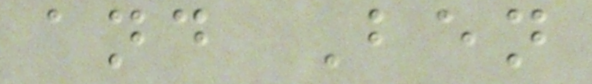and Ben
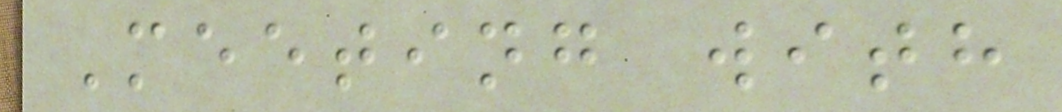Meeting with
